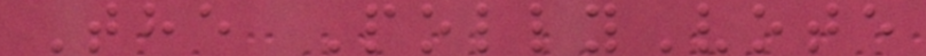The PollyVote
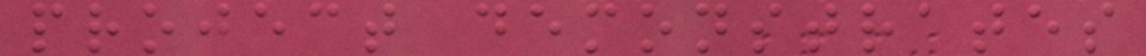project demonstrates
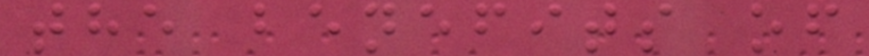the benefits of
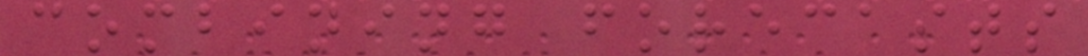combining forecasts
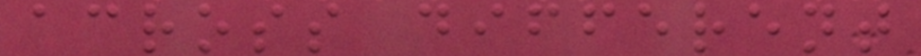across different
